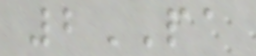2PA
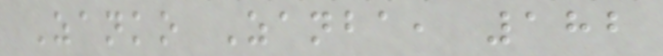Zanko Zanba, 182
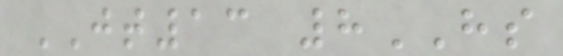JT13 8HS
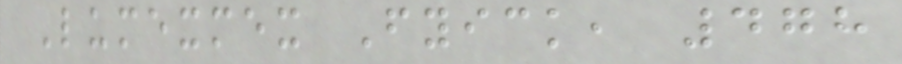Lumexmex Fyick, 478
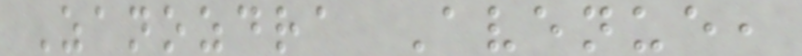Zanozdra Avenue,
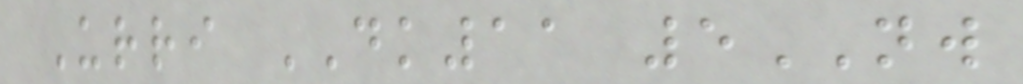Urri DK11 5NW
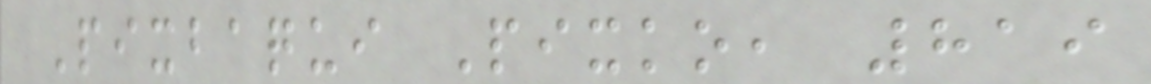Pixbaqui Pixko, 819
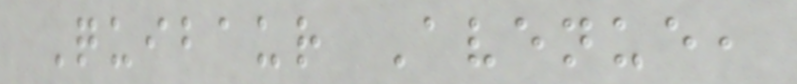Quibaur Avenue,
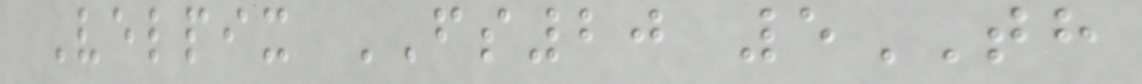Velpix FS20 5TH
